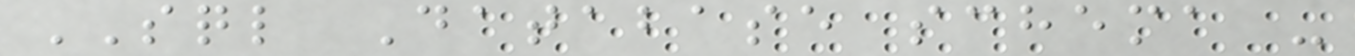SQL Database schema -
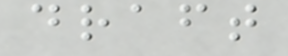draft
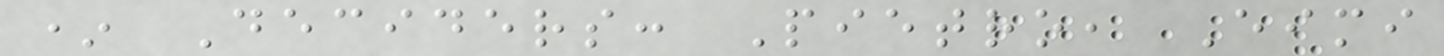* Deciders: Pietro, Eimi
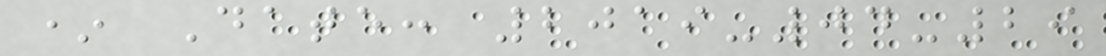* Date: 2019-04-29
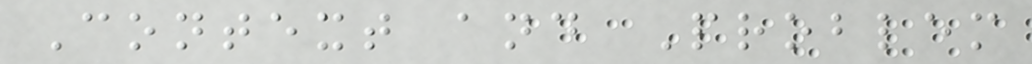Context and Problem
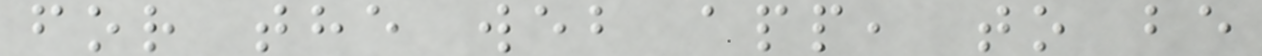for the web app, to be
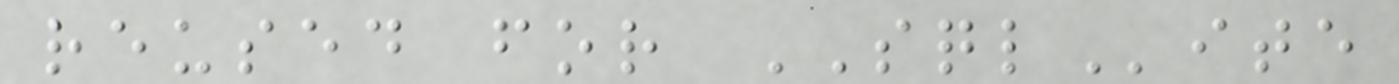reused for SQLite
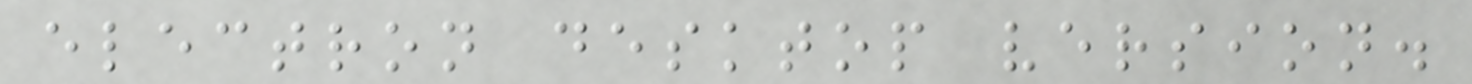electron desktop version.
